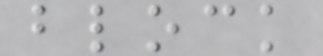block
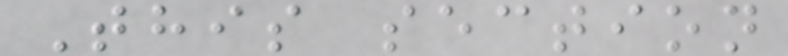This section
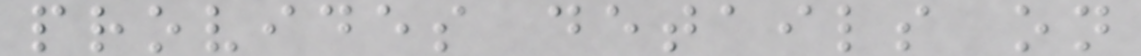provides details on
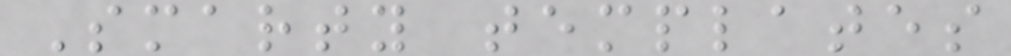Smarty templates
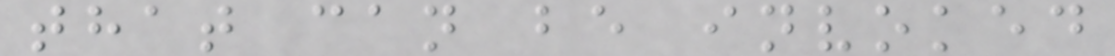that can be invoked
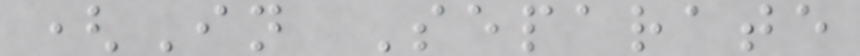(In Separate
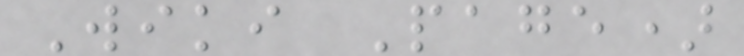Wiki Page)
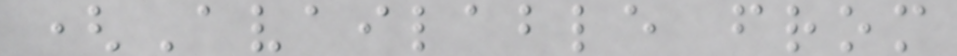(Available from
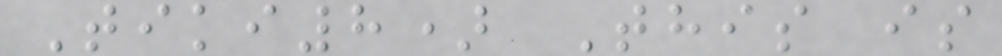Tiki8) This is
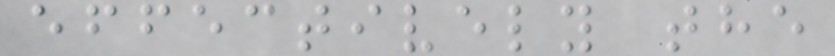effectively the
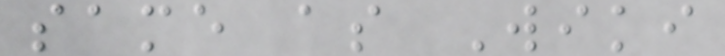same as Wiki
